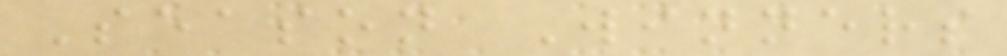Season Winners
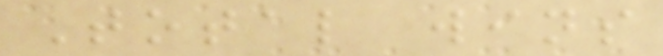Total wins
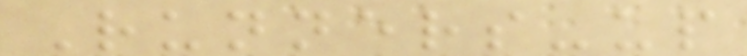Runners-up
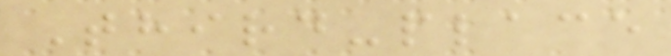Third-place
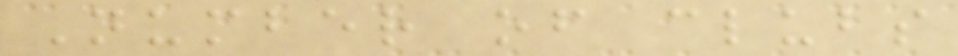Number of clubs
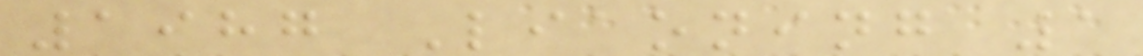1987 Liaoning 1
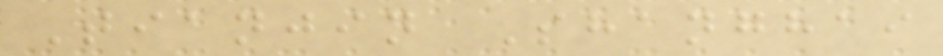Tianjin Shanghai
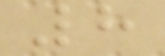8
